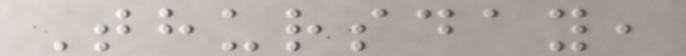Thursday,
